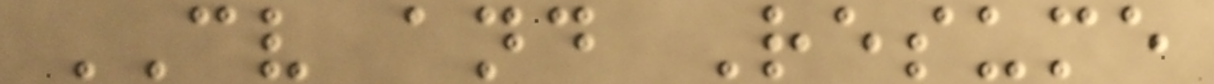CV and Resume
